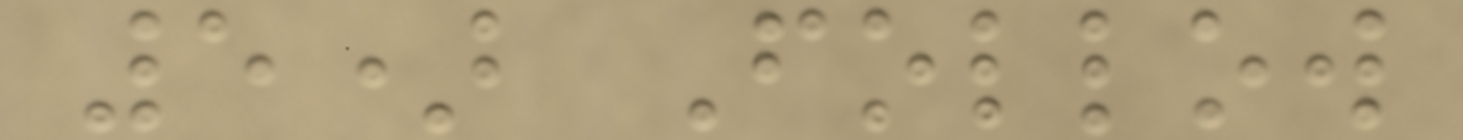5) Follow
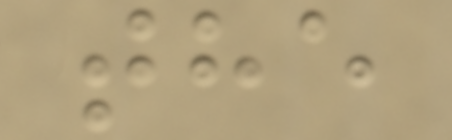the
